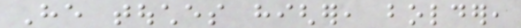He touches higher, bolder,
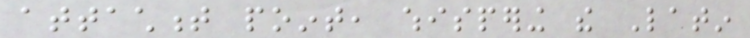attachment point, whispering the Latin
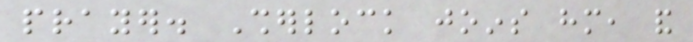prayer. Sherlock joins him, and
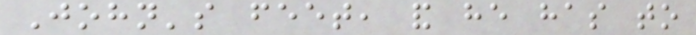John's feet, and he has to
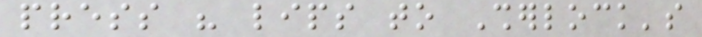press his lips to Sherlock's
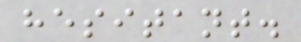hesitant.
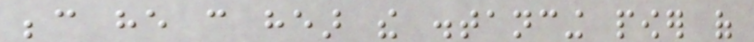because he can hear the distancing power of
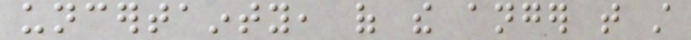uncertainty, of the anger that still
